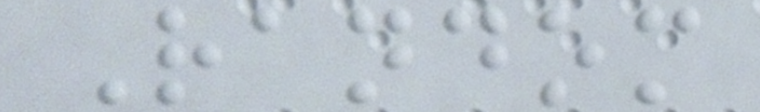Random
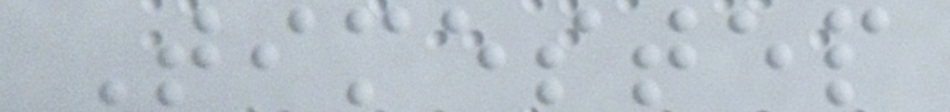Timestep
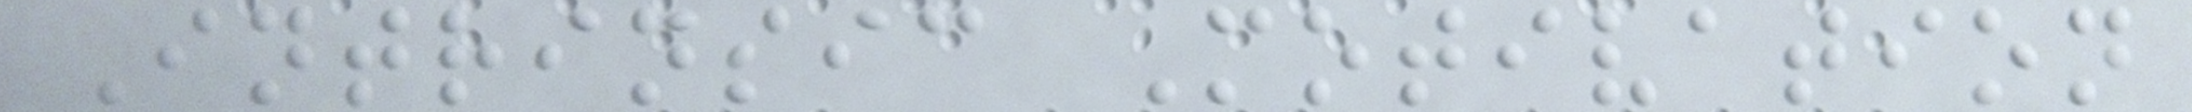Intrinsic Motivation
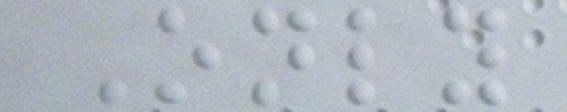Only
